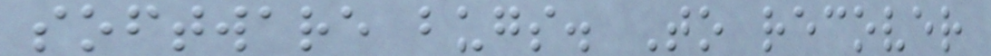software bugs. To recover
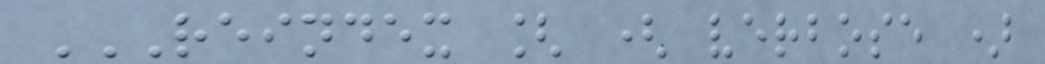REINDEX [ ( VERBOSE )
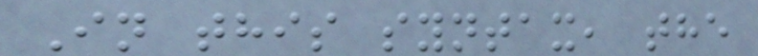In this syntax, the
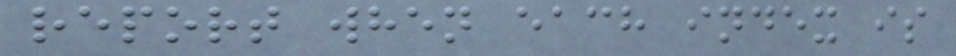report when each index is
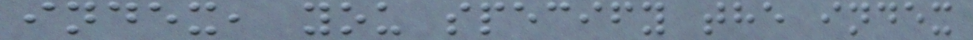index, you specify the index
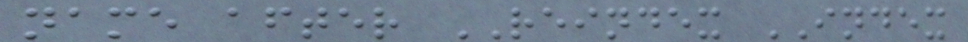name after REINDEX INDEX
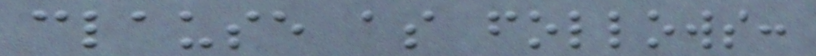clause as follows:
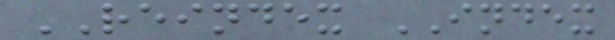REINDEX INDEX
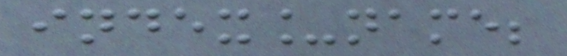index_name;
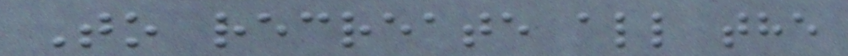To recreate all the
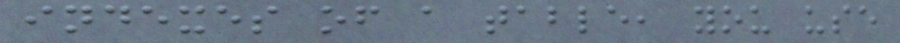indexes of a table, you use
